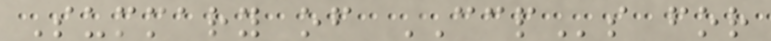Summary of CCPs for
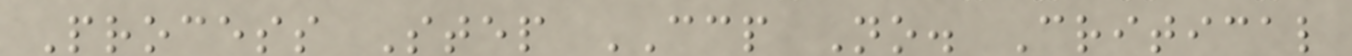Process Step CCP No. Critical
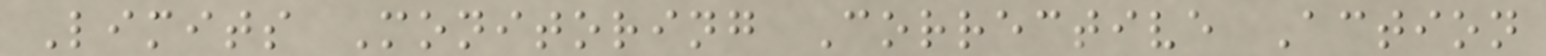Limits Monitoring Corrective Action
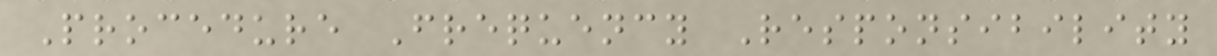Procedure Frequency Responsibility
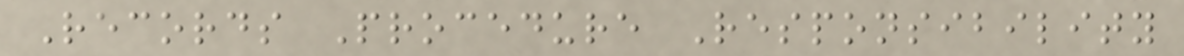Records Procedure Responsibility
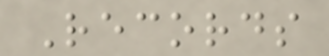Records
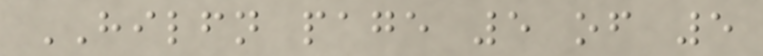HILFN page 5 of 5
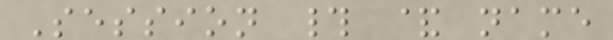Session # & name
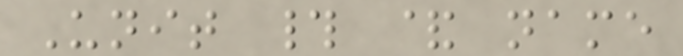Unit # & name
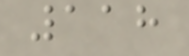118
